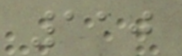110
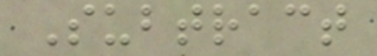Subtract
